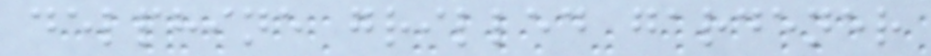delphine grilled gardener
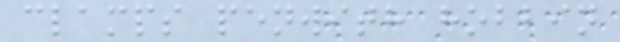clamps penwith hobbin
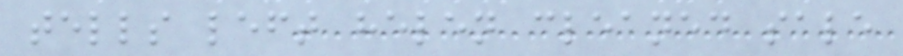tells left helen cleaned sale
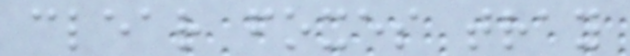clear foxes tray
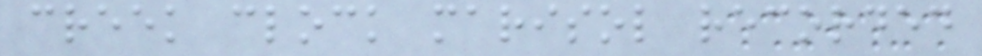creek clock marisol recorded
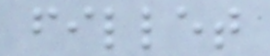fillet
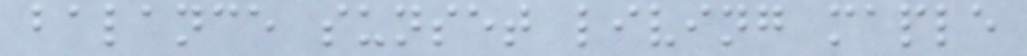balance sunset living maple
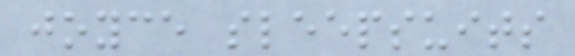joyce sleepsuits
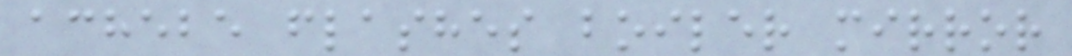achebe flashes boiler mirror
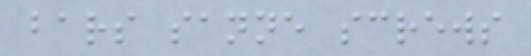bars sanne screws
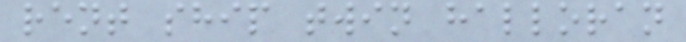rent ship twin halloran
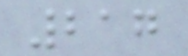217
